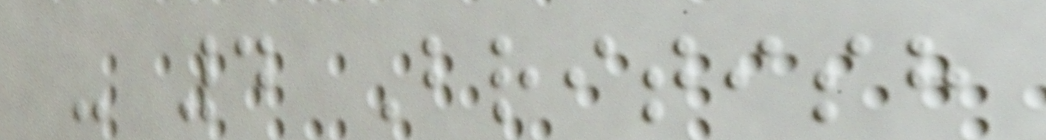- 4 British
